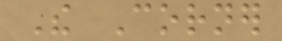The Corner
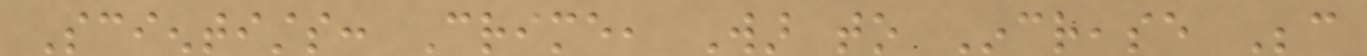Scientists: Crime, War to Increase Because
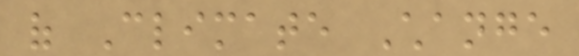of Climate Change
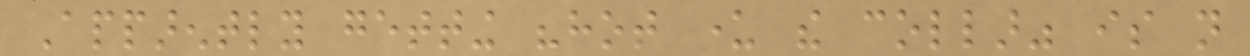Apparently getting "hot under the collar" is not
